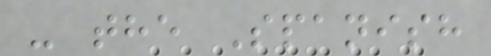- the Spanish
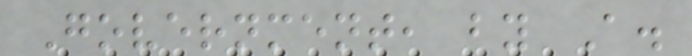Government, by A.
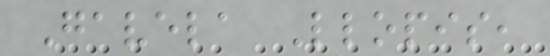Gavela Llopis,
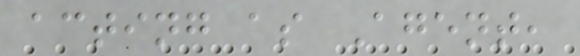acting as Agent,
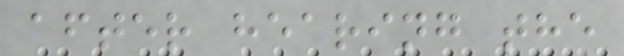after hearing the
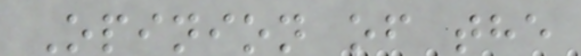Opinion of the
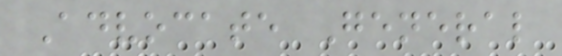Advocate General
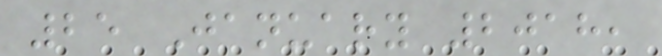25 January 2018,
